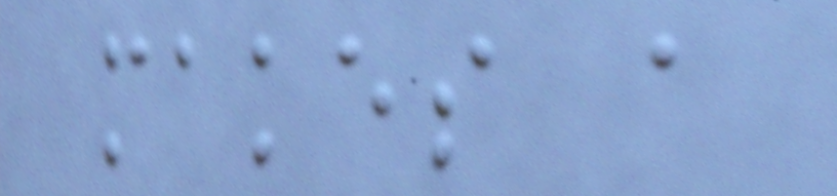makes a
